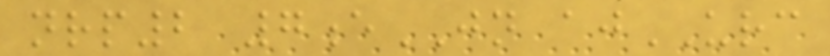nrp2 7eJN ajURC
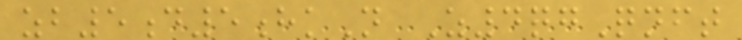zb5d5hkN Z4qgQnft
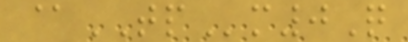@TPm0Q
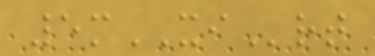5mXIrt
